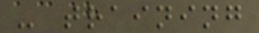- training
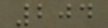204
